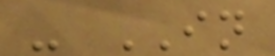- IN
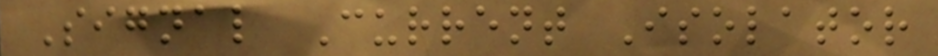Signal Current Isolator
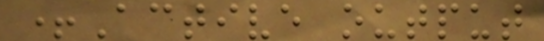+Active output
